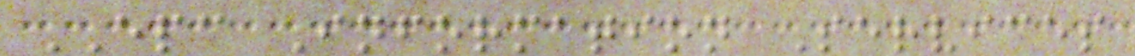EPC Information Services
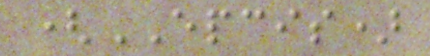(EPCIS)
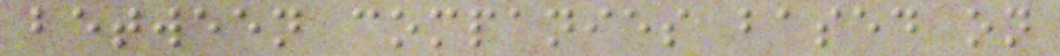between companies based on
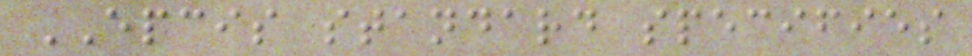EPCIS standard specifies
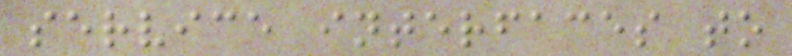service interfaces to
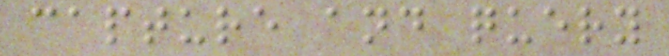capture and query
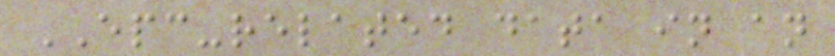EPC-related data in an
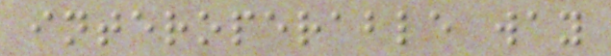interoperable way
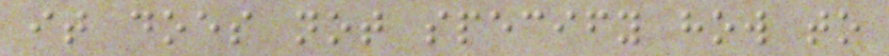it does not specify how to
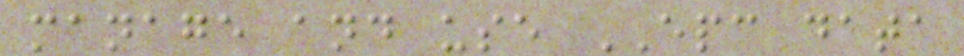manage and use EPC data
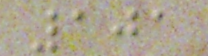101
